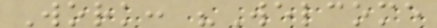Work: "Welcome
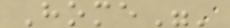Home"'
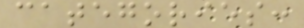categories:
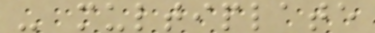- multiplate
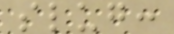slug:
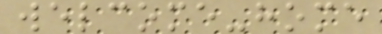welcome-home
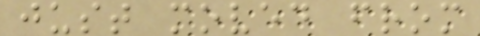just moved from
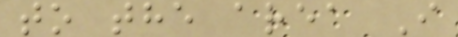to the area I
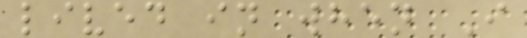lived in when I
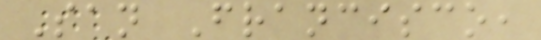San Francisco,
